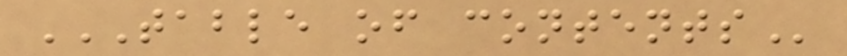TABLE OF CONTENTS
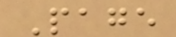Page
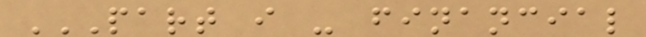PART I - FINANCIAL
